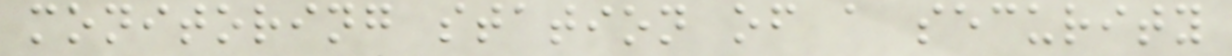monitoring station of a security
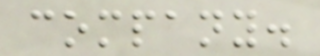company.
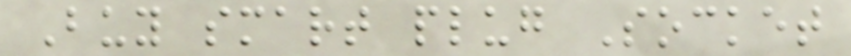Buy smart plug Socket
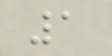1
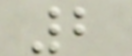2
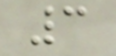3
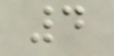4
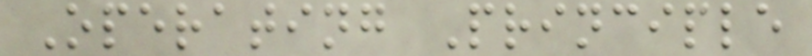Operating Principle
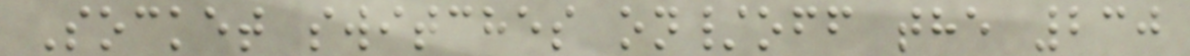Socket switches on/off the 230
